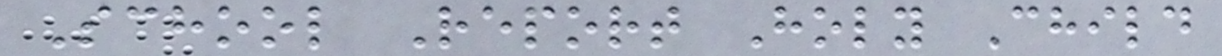School Report Holy Child
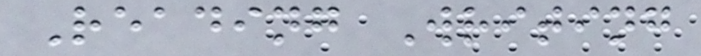Reading Writing
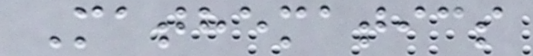Mathematics
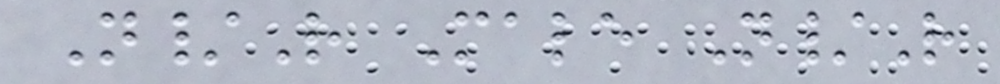N/R Male N/R
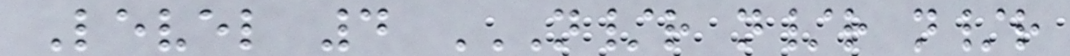Level 4 N/R N/R N/R
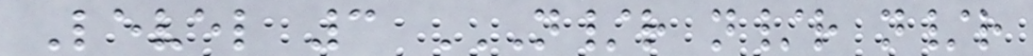Level 3 N/R N/R N/R
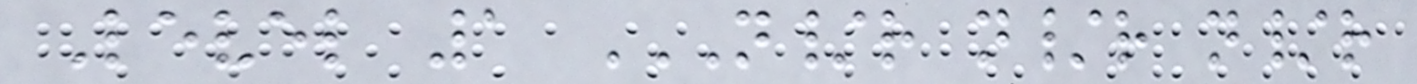Level 1 N/R N/R N/R
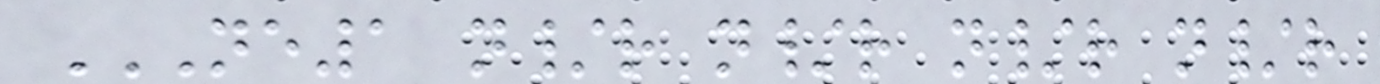NE1 N/R N/R N/R N/R
